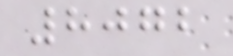8072
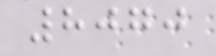8070
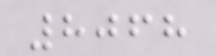8068
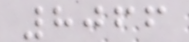8066
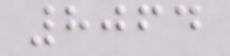8064
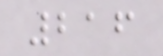216
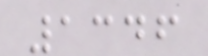1346
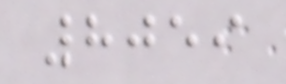8059
